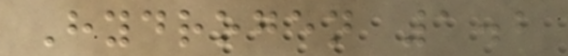Hydrogen 1.2
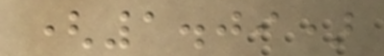(1.09)
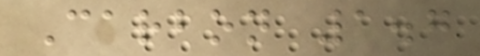Carbon 1.7
